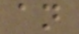an
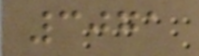3071
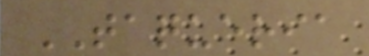TAQUERIA
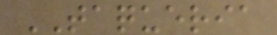TAQUERIA
